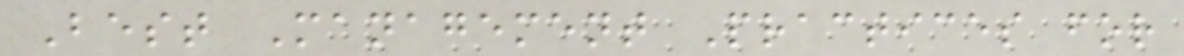Best Management Practices for
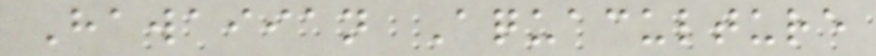Hawaiian Aquaculture
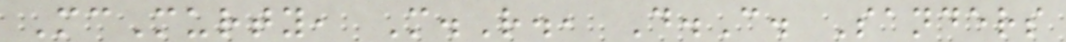McMurty, M.R., D.C. Sanders
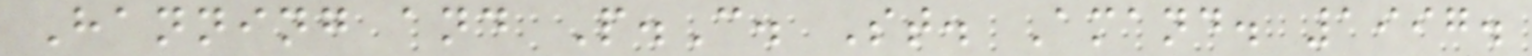Hanning and P.C. St. Amand. 1997.
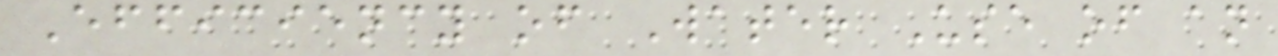Efficiency of Water Use of an
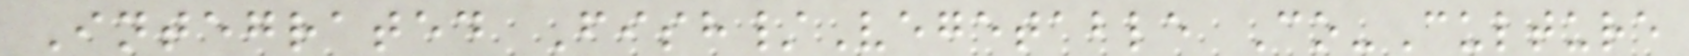Integrated Fish/Vegetable Co-Culture
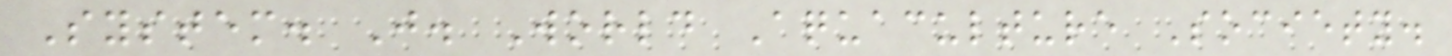System. J. World Aquaculture Society.
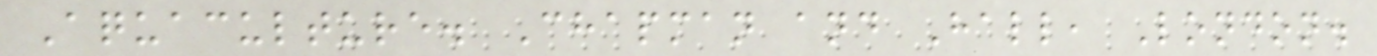Aquaculture. Chapman and Hall, London.
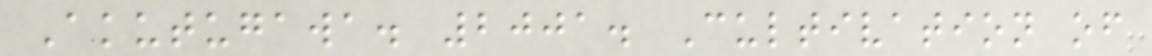Akutugawa. 2001. Cultivation of
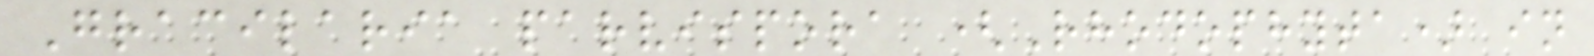Gracilaria parvispora (Rhodophyta) in
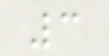3
